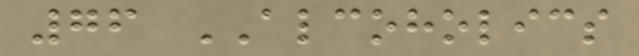76 ALCOHOLICS
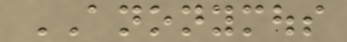ANONYMOUS
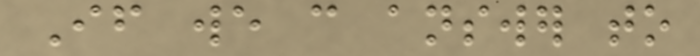If we can answer to
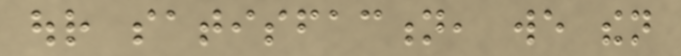our satisfaction, we then
